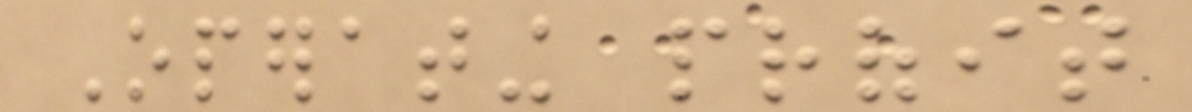Operating profit
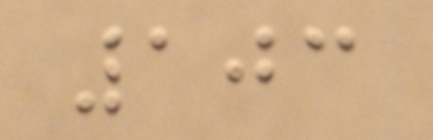103
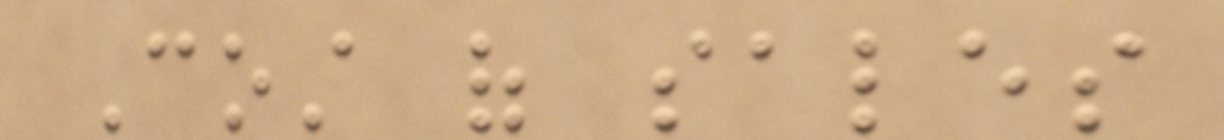Cost of sales
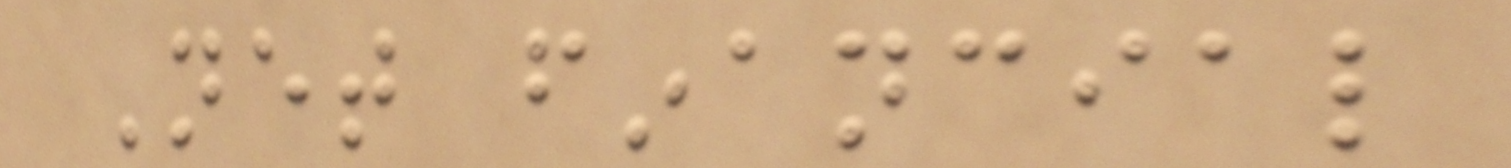Net financial
